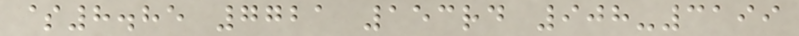$8.85 7721 153rd 908-3199
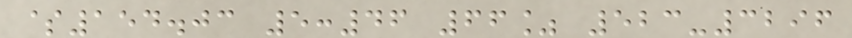$154.03 5:46 66% 523-3296
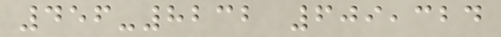456-8232 609,324
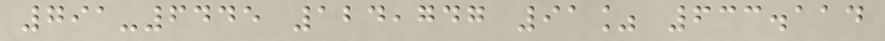791-6445 124,747 91% 633.114
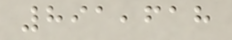891,618
